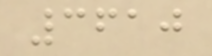3610
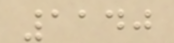1140
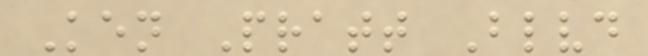Ken Pratt Blvd
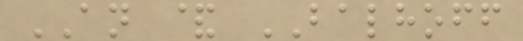AN & BALHOFF
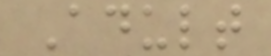Adult
